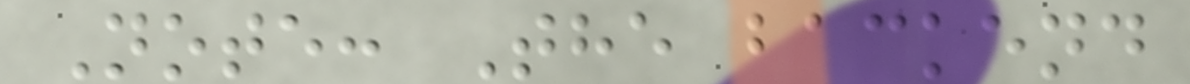Note: The backend
